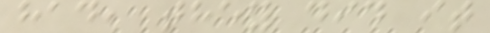had, they did it
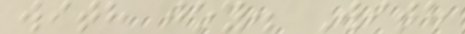with joy. With
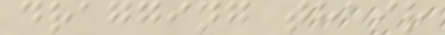dragging their
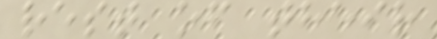rest of their
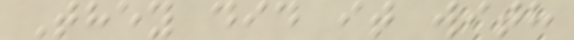They did it with
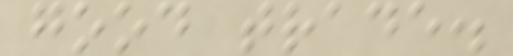good trade.
